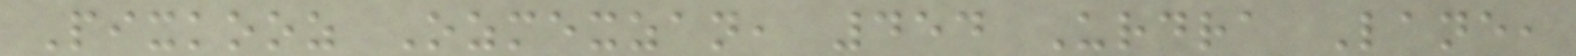Pixkooz Ozmexzan, 454 Urdra Lane,
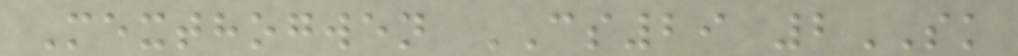Mexthogwen CS29 2SK
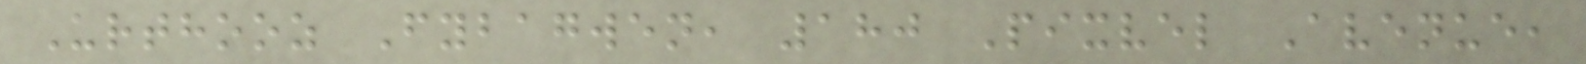Urthooz Fybagwen, 180 Pixvel Avenue,
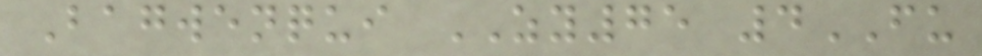Bagwenqui ZY75 4FU
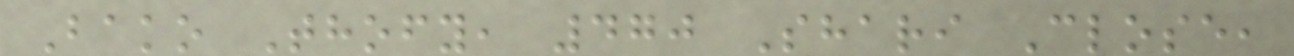Bako Thofy, 470 Shari Close,
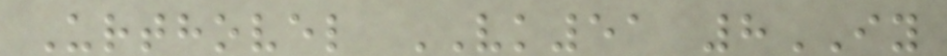Urthovel VK51 8IY
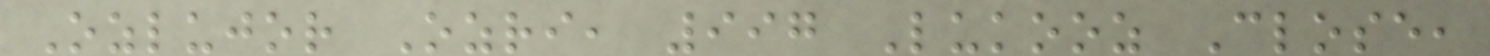Ozlujor Ozri, 997 Lukooz Close,
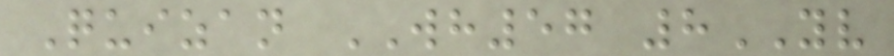Quizan WH57 8YV
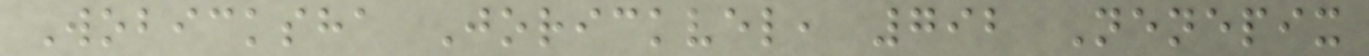Wobicksha Jorickvel, 792 Nenepix
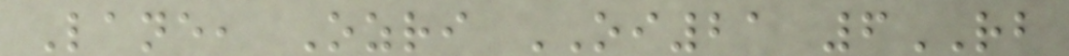Lane, Ozri OI21 6RB
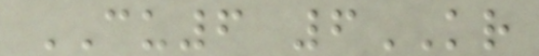CU6 6KR
